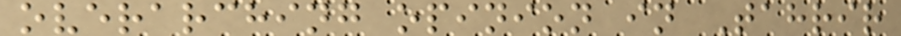overarching opinion in Tahrir
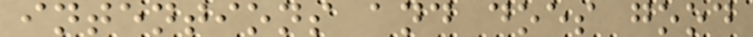intentions and does good
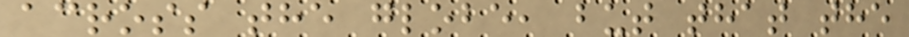across the globe, but that the
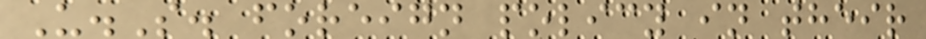U.S. foreign policy in their
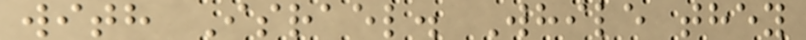with Israel. While they
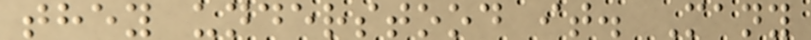they understood it. Many
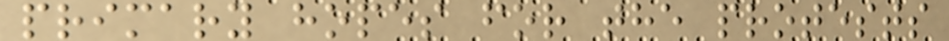primary hopes for the protests
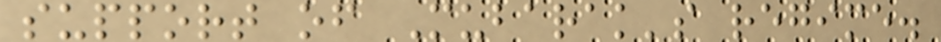support of Mubarak's regime.
